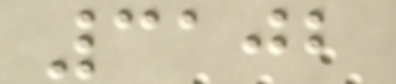3102
